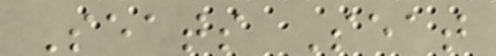Seats Seat
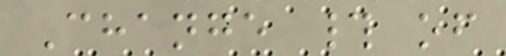Change # of
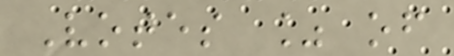Votes % of
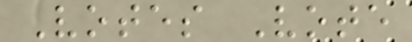Votes Vote
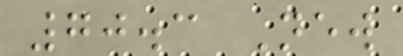70.3 New
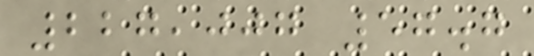227,007 57.7
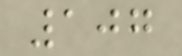107
